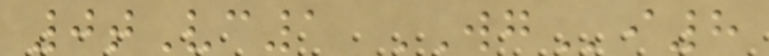0tVc1 WGi8
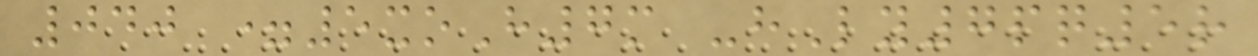040 =5xoH7m -hLy7pq5r
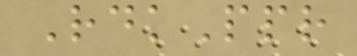RdkPpr
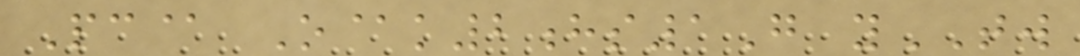Pc@ O@k2hs1G yTW
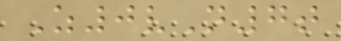Z0vN7t
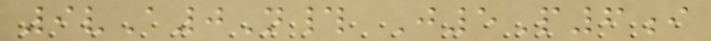9vA0N# J5P6i
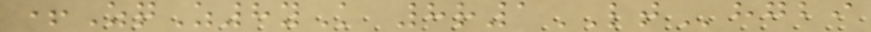+ZqZ8yK 8r1LThgbi
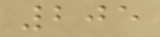205
